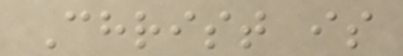Christ is
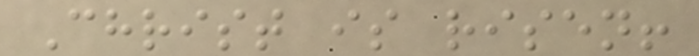Christ is risen!
